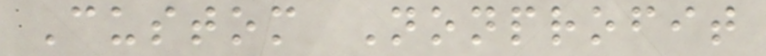Custom Nonprofit
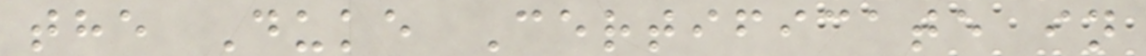the Duke Certificate in
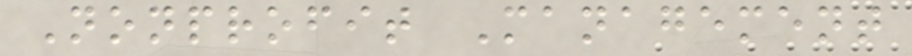Nonprofit Management
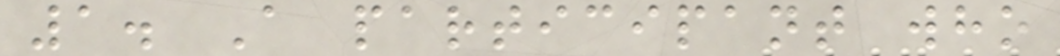1. A participant who
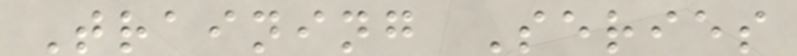Training Series
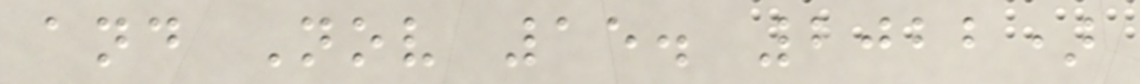and Nov 15. 2022)
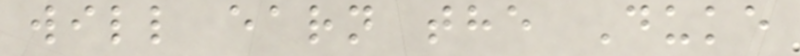will earn the Duke
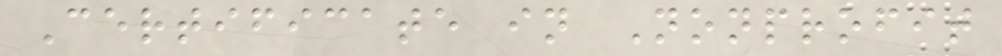Certificate in Nonprofit
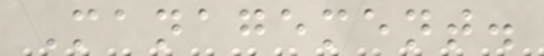Management.
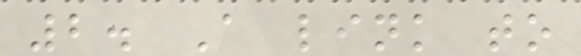2. A link to
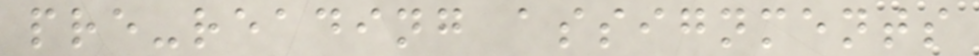pre-reading assignments
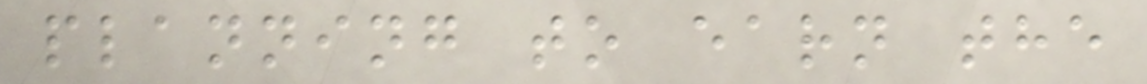planning to earn the
